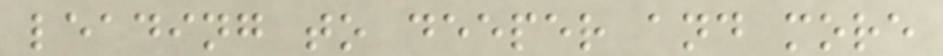leading to deeper and more
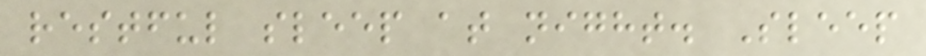restful sleep at night. Sleep
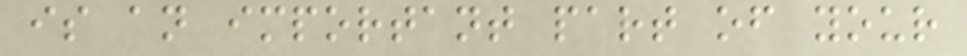is an important part of your
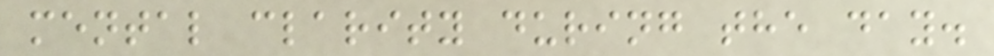mental clarity during the day.
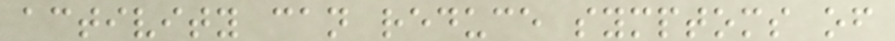activity can reduce symptoms of
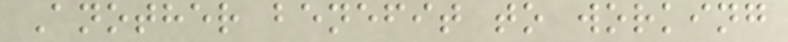Another benefit to working
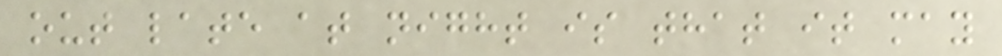out late at night is that it may
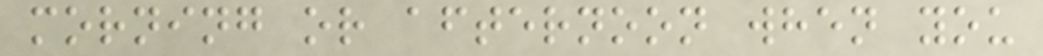morning or afternoon when you
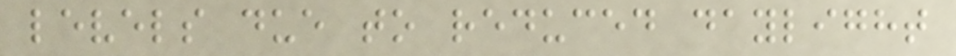levels due to reduced daylight
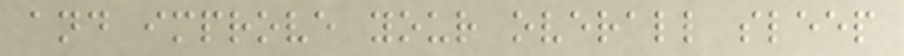and improve your overall sleep
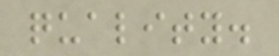quality.
